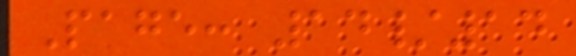Page: 14/14
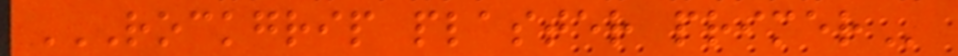ROCKGRIP PLASTER PRIMER
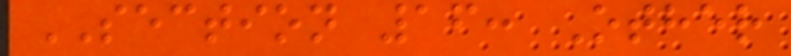SECTION 16: Other
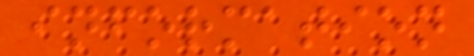information
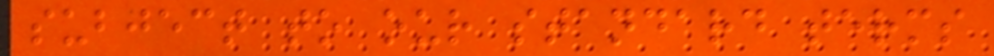subject to our standard terms
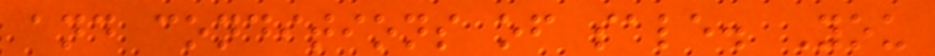and conditions of sale. You
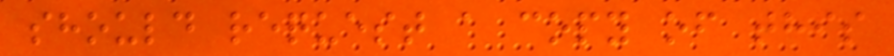should request a copy of this
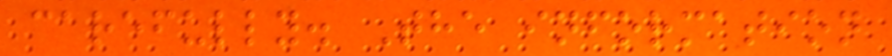carefully. The information
